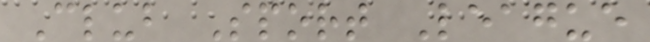Club Sport League
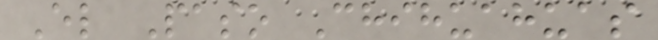El Paso Chihuahuas
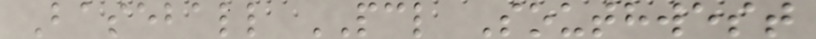Baseball PCL Southwest
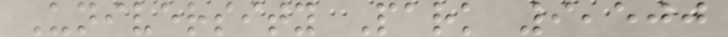University Park 9,500
